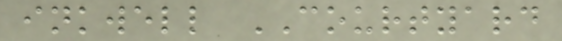inkwell COURTYARD
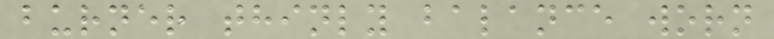burner thinly balance worn
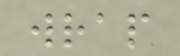wrap
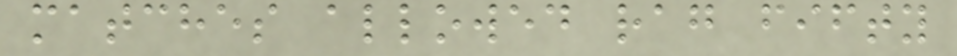matches allowed rag fifty
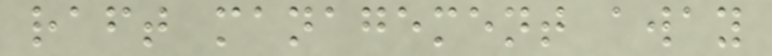raft management away
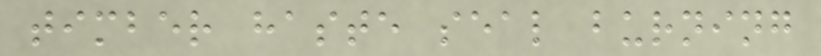timber haste seal burning
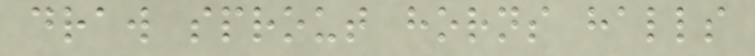draw sprout horns halls
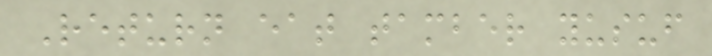Return eat tamber yusuf
